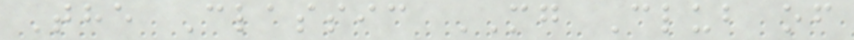The Classic MG Club of
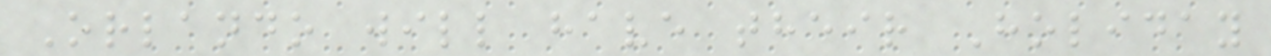Orlando will have their Holiday
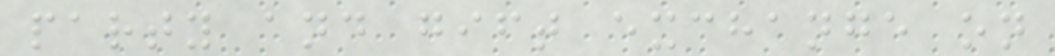party and gift exchange on
